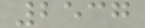2537
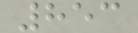853
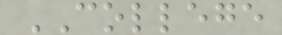COLLEGE
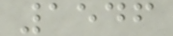1546
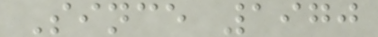Since 1970
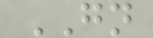GN
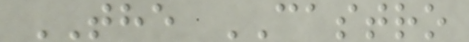THE CASTRO
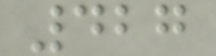427
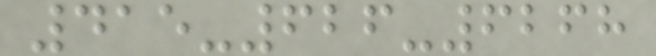415-626-6268
